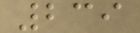239
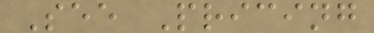See Pricing
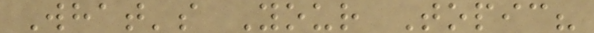What's Your Topic?
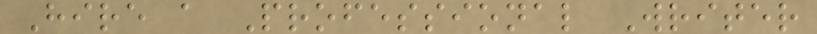Hire a Professional Writer
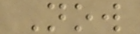Now
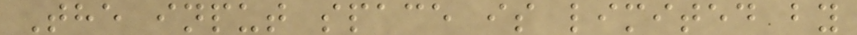The input space is limited by
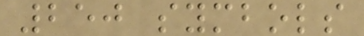250 symbols
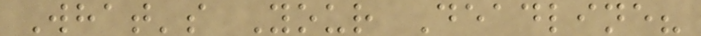What's Your Deadline?
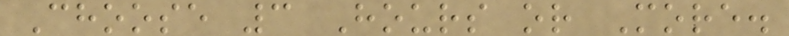Choose 3 Hours or More.
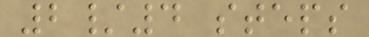2/4 steps
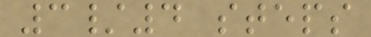3/4 steps
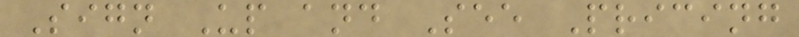Sign Up and See Pricing
